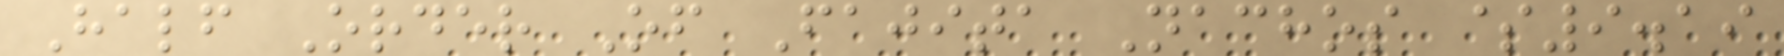Half Order Of Fajita Nachos $9.19
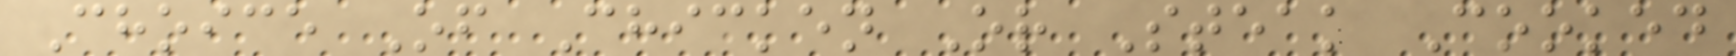Choice Of Chicken Or Steak Cooked
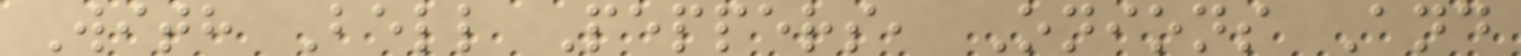With Bell Peppers, Onions And
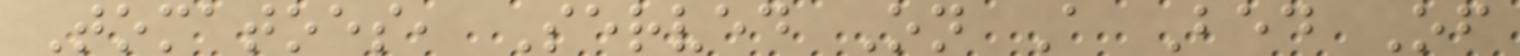Tomatoes, Served On A Bed Of
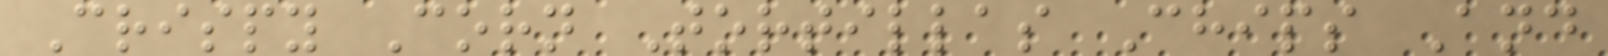Crispy Corn Tortillas Chips And
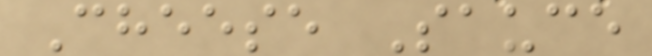Cheese Sauce
